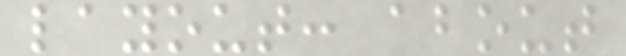layout: about
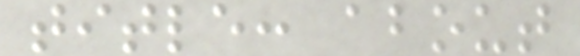title: about
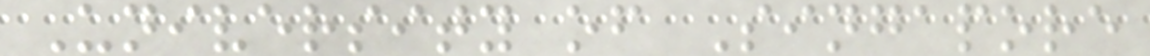University of Singapore
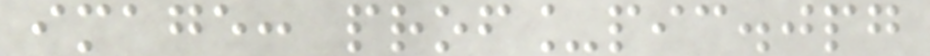image: prof_pic.jpg
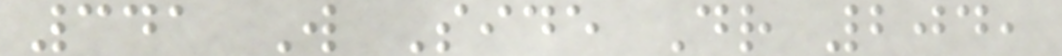341 W Side Dr 204,
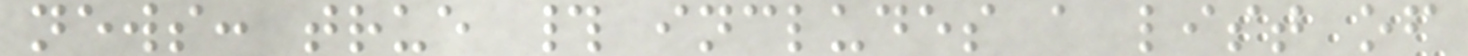news: true # includes a list of
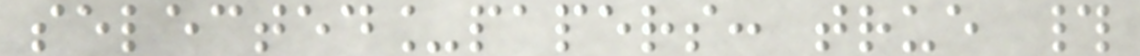selected_papers: true #
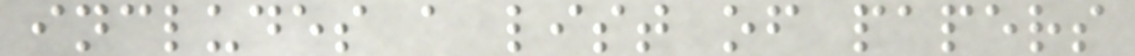includes a list of papers
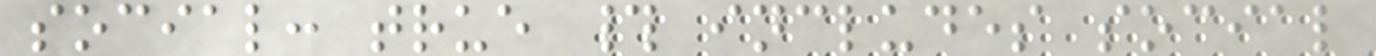social: true # includes social
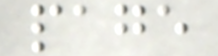page
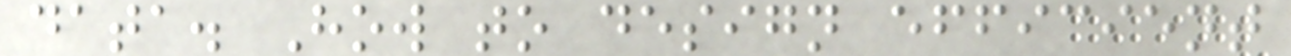data. How to design efficient
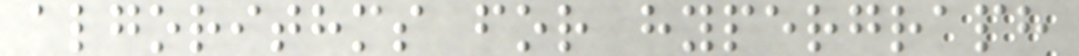algorithms for hypergraph
